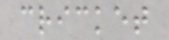cricket
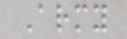Army
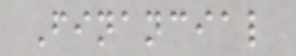Financial
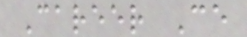Career Ce
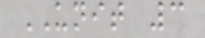UNIT 3
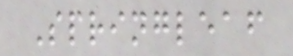Springleaf
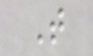T
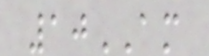10AM
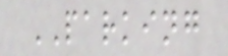PARKING
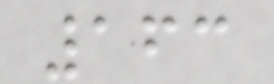163
